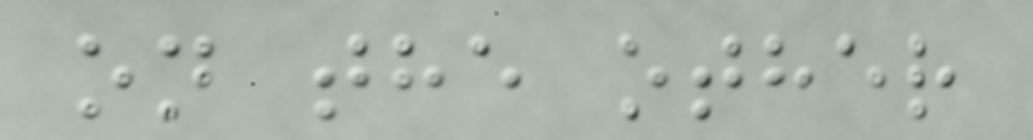on the other
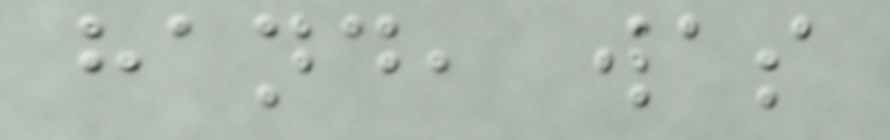hand, was
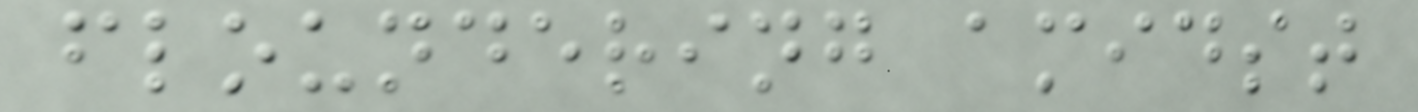floundering amidst
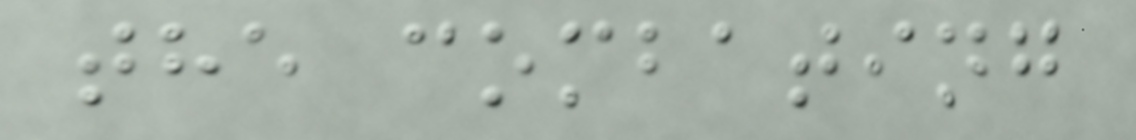the combating
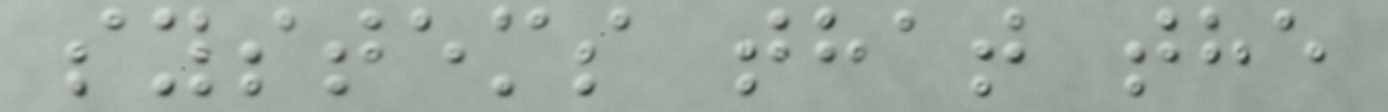systems that the
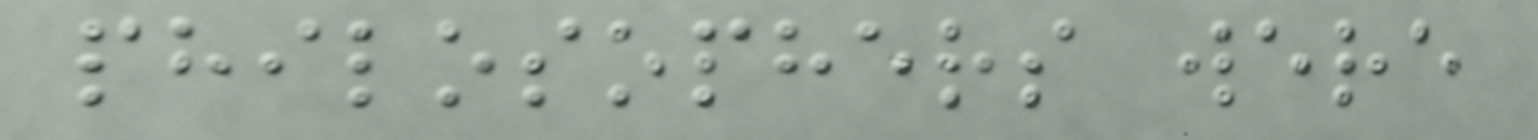philosophers were
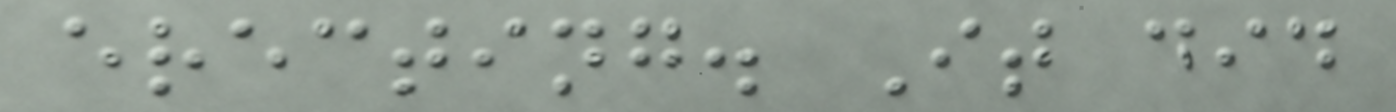erecting. It did
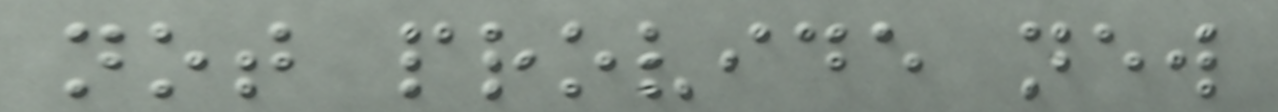not provide new
